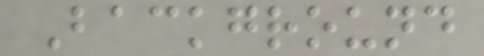Background
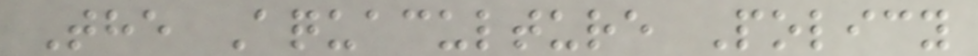The Aquaculture Policy
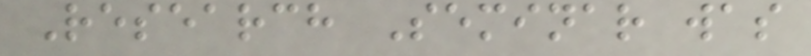Research Seminar was
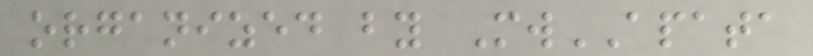organized by MwAPATA
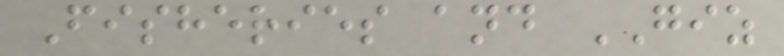Fisheries and GIZ
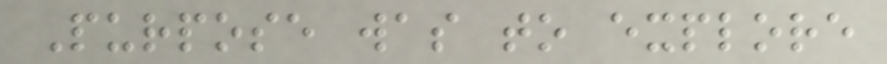Purpose was to explore
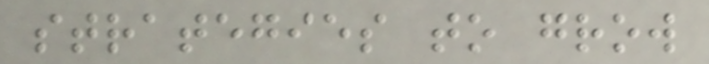strategies to grow
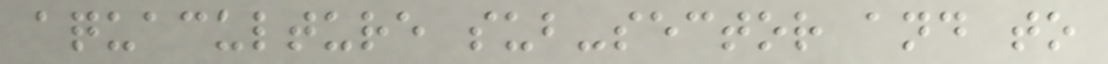aquaculture sub-sector and to
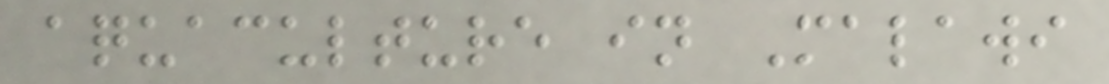aquaculture in Malawi
